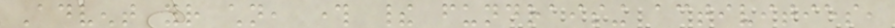Advent your children, through their fundraising activities,
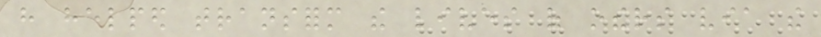have helped transform the lives of others via the
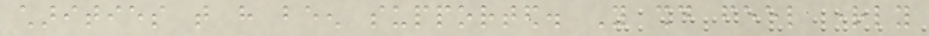charities that have been supported. You should feel rightly
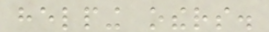helping others.
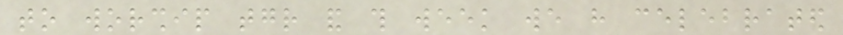to worship together and this week we have celebrated
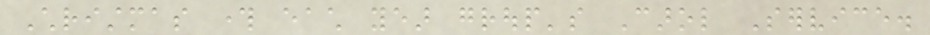Christmas through each year group's Carol Service.
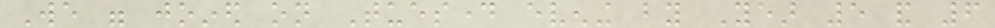We were joined on Tuesday evening by Year 5 and 6
